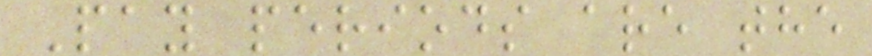Pay periods are the
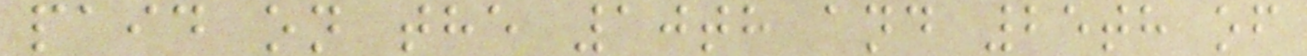paid on the 10th and 25th of
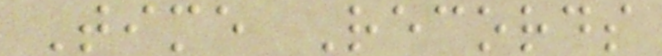Time Records
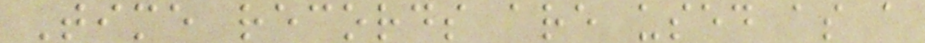Time records are used as a
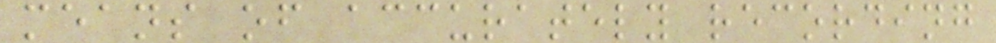means of accurately recording
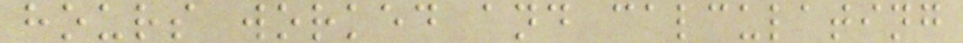hours worked and calculating
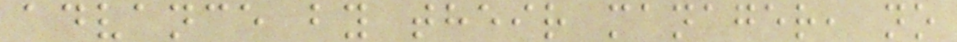advance by their manager, no
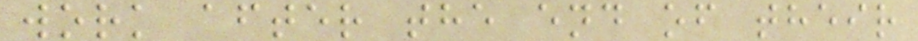work after the end of their
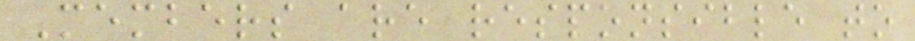Members are responsible to
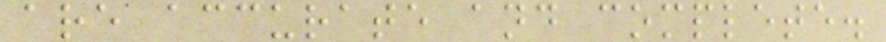are accurate and complete.
